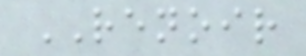RENOIR
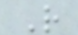R
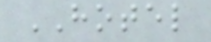HOTEL
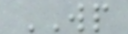WP
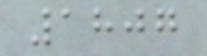1807
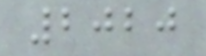2020
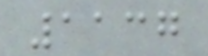1137
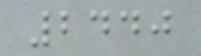2440
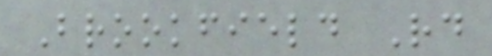Brookfield Rd
